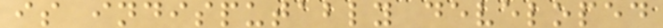is indisputably developed
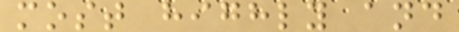most highly and
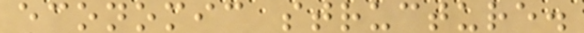economic structure.
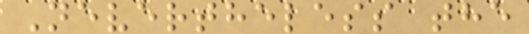Nevertheless the
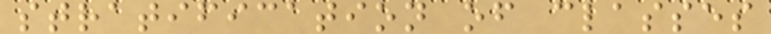stratification of classes
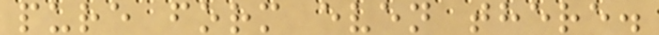pure form even there.
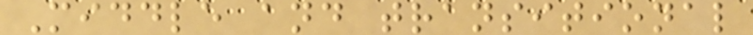Middle and transitional
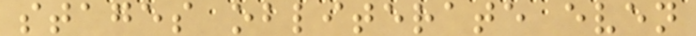stages obliterate even
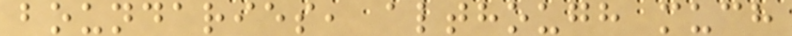boundaries, although much
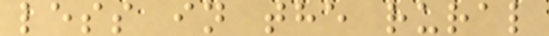less in the rural
